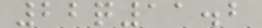22q11.2
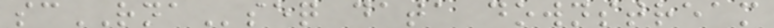scRNAseq data downstream
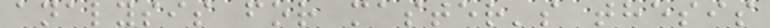analysis for master's thesis
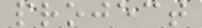project
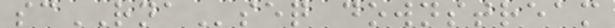scRNAseq downstream
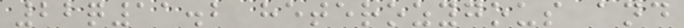22q11.2 heterozygous and
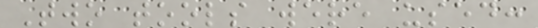Two tools were used:
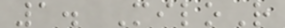1. MiloR
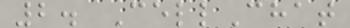2. CellChat
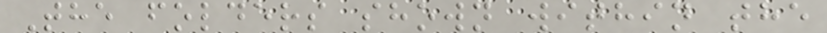The folders shown within the
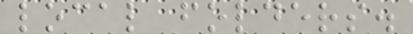local folders.
